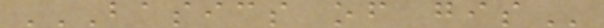BASICS OF GIS
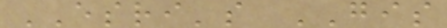ESRI's GIS
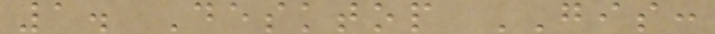1. Desktop GIS:
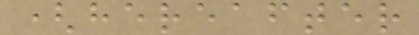(hereafter
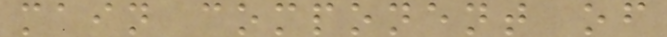main component of
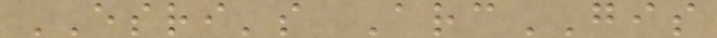ESRI's ArcGIS
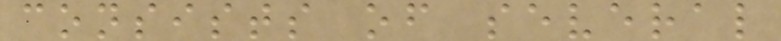consists of several
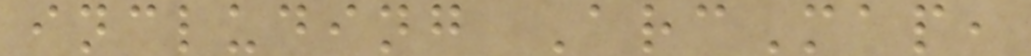including ArcMap,
